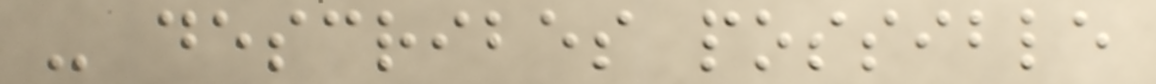- describes possible
